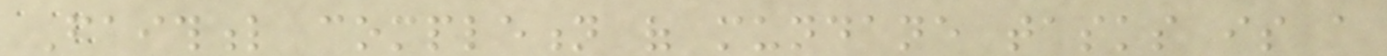Faithful completion of mundane tasks is a
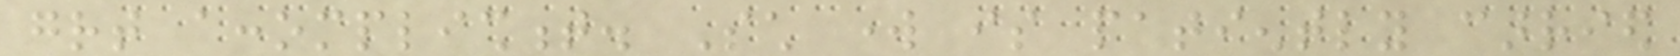great accomplishment. Such work is patiently carried
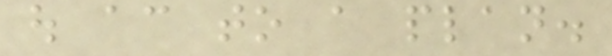out according to a plan.
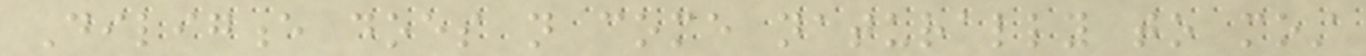Diligence does not come naturally to most
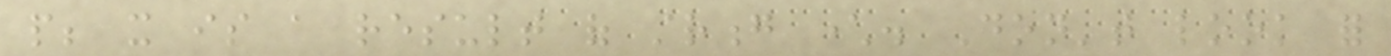people; it is a result of strong character. Don't look for
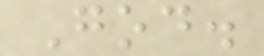God.
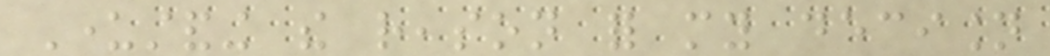Understanding the reason for my decision
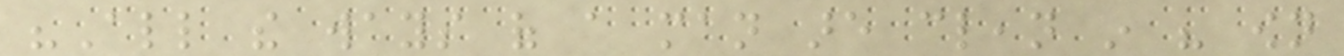"All the ways of a man are clean in his own
